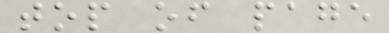top of page
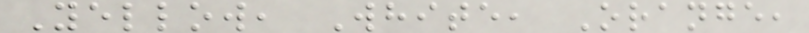Yellow, White, Orange,
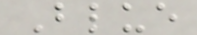Blue
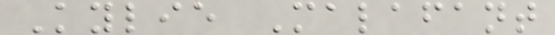Kylie Malafant
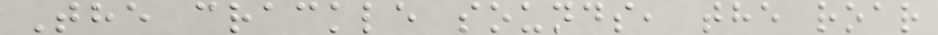The crackle sounds, the roar
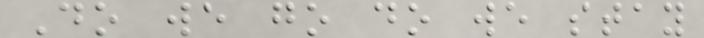Do we go do we stay
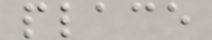place
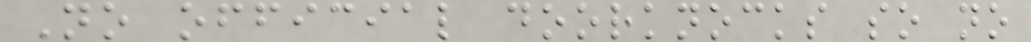No official doorknocks so no
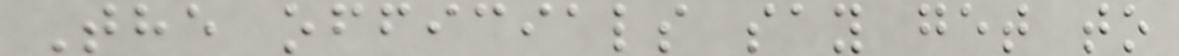The officials say get to
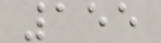155
